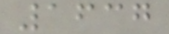1637
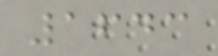1643
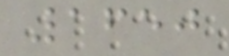1650
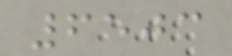6503
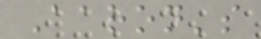Aaron's
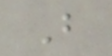B
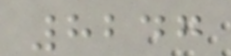8247
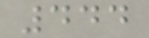444
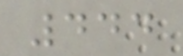444
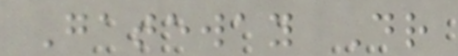Gateway Dr
